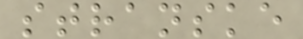stranske
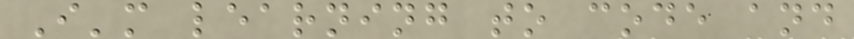I'm learning to code and
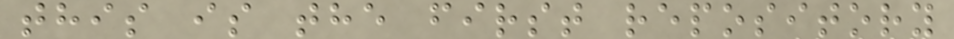this is the first repository
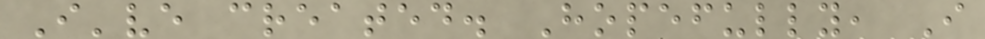I've created. Hopefully, I
